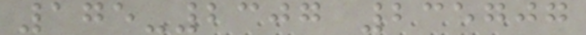175-2307 235707
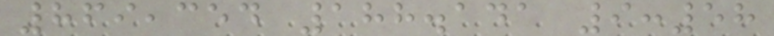869,354 188.141 9:58
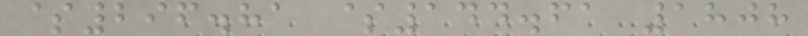$296.81 $144.61 1808
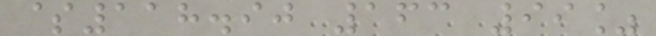$118.90 163 99%
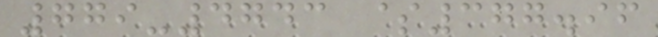779-4743 $377.96
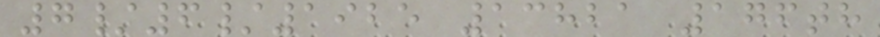7/6/1925 13821 176th
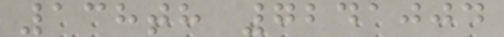138th 7241004
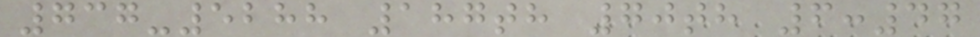737-5288 187th 70th 6:47
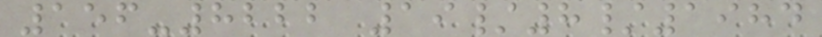156-8222 19/8/1984
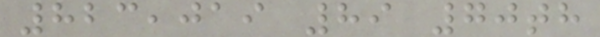823,019 89 70th
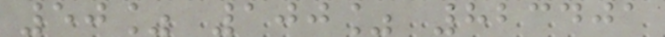50% 100% 823401
